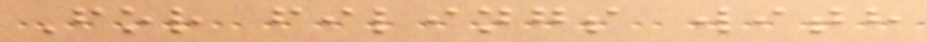For filings with
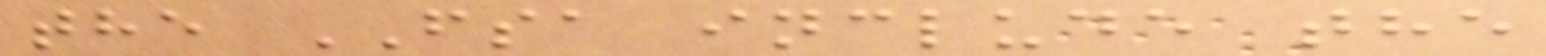the FSA include the
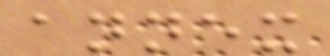annex
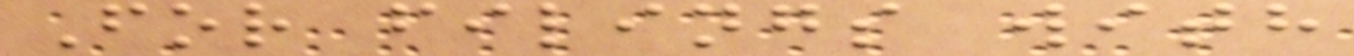For filings with
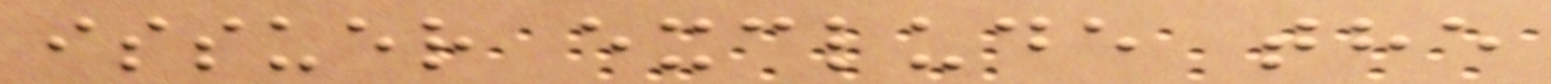issuer exclude the
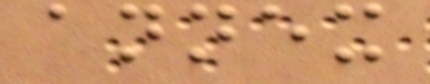annex
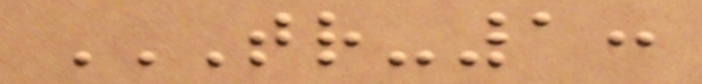TR-1:
